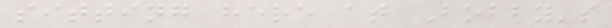sitting here at Bobby's
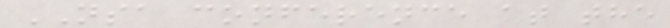NSA conference at the
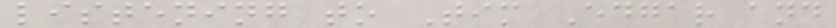listening to Tim Edgar and
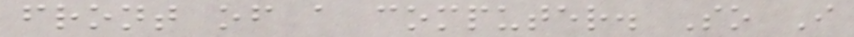front of a computer. So I
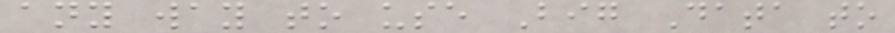any way to use Big Data to
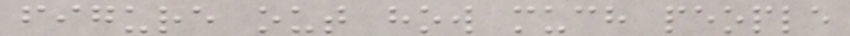figure out how much people
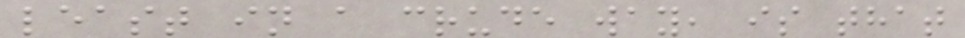least in a crude way, is that
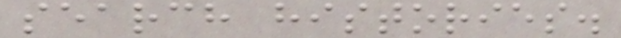search histories.
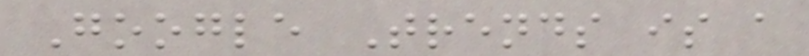Google Trends is a
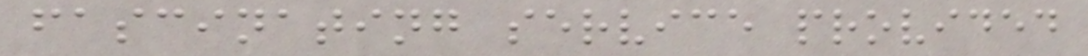fascinating service provided
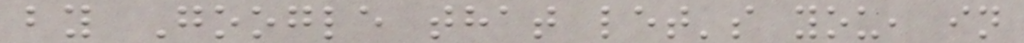by Google that let's you, in
